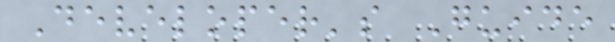Developer's Guide
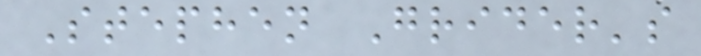Stephen Grider's
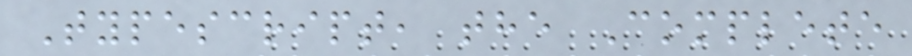Typescript, the Complete
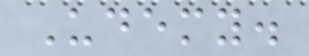Udemy.
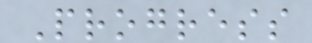Progress
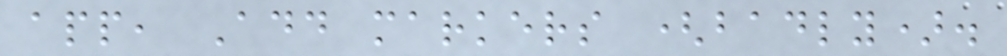app, Add markers (badly).
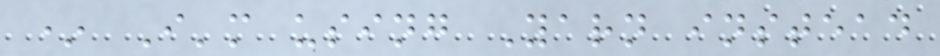* I'm using Yarn instead
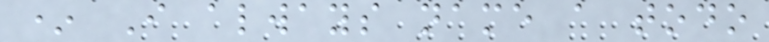* I always name a todo
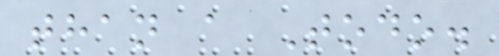than a Todo.
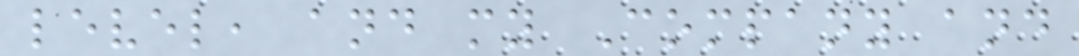level, and my Company and
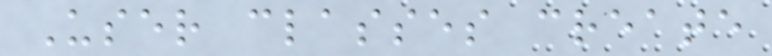User classes create
